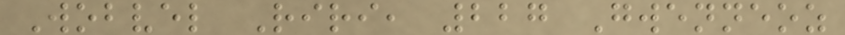Wobvel Riri, 227 Gwenneoz
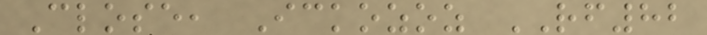Close, Ickozoz RF82
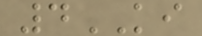4KI
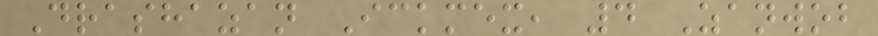Drashazan Ickmex, 4 Zanwob
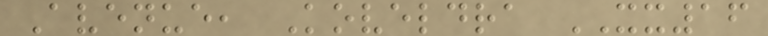Avenue, Koveldra XX16
